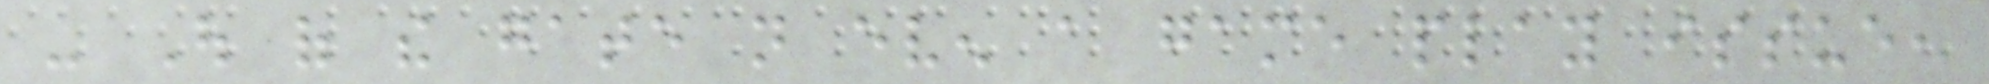- Out of the gate not even a game play issue,
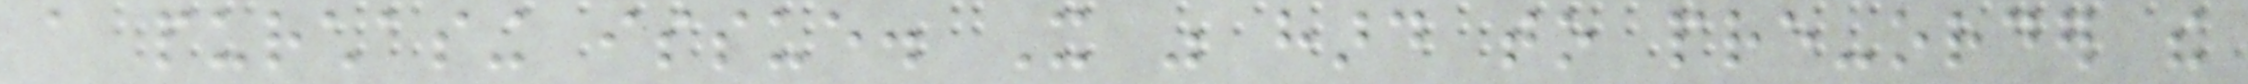a purchasing issue. It was hard to pre-order the
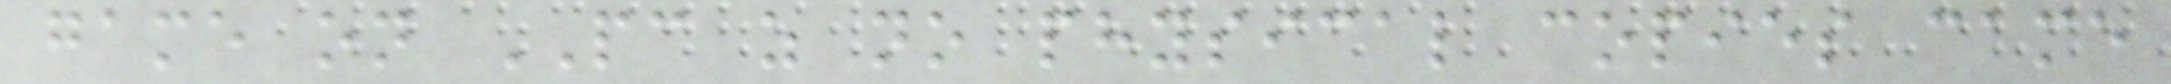game on PC as no physical copies came
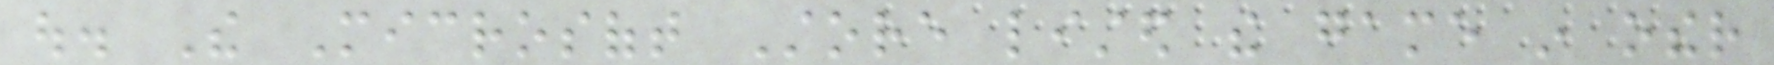out. The Microsoft Store listed the game in other
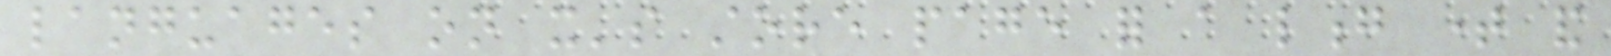languages on it's store page for a long time and
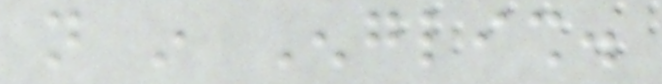not in English.
